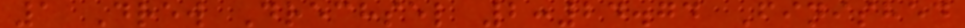1 Drew Drechsel 2:24.74 Finished
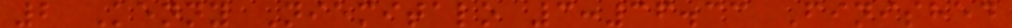2 Kenny Niemitalo 3:36.33 Finished
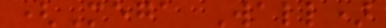(Mega Wall)
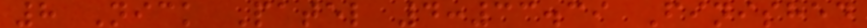8 Nick Patel 4:33.39 Finished
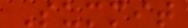Summit
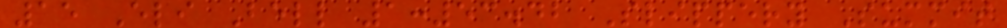15 Eli Bell 1:53.42 Slippery Summit
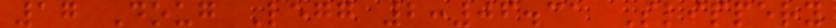17 Doug Legg 2:06.31 Slippery
